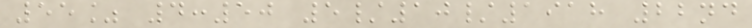55% 4:50 5/10/1918 22nd
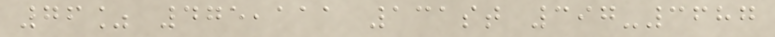76% 475,111 131st 397-3687
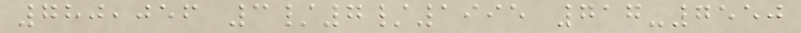780,056 3/7/1995 717-7550
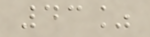43%
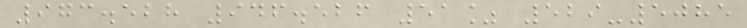973.528 946.526 51% 529-5085
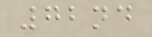72nd
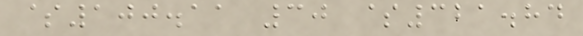$100.11 30 $321.84
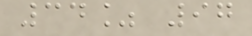34% 97
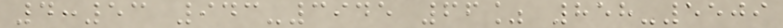4:53 943-3945 66% 858-5509
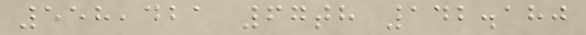558,421 67th 142.180
